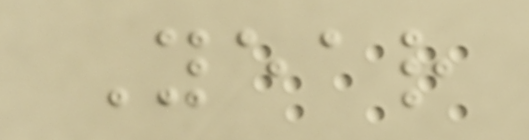Year
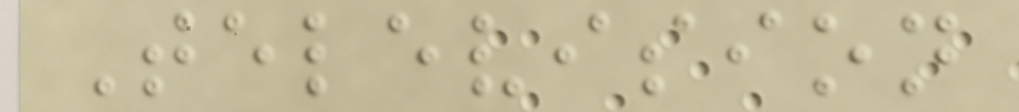Television
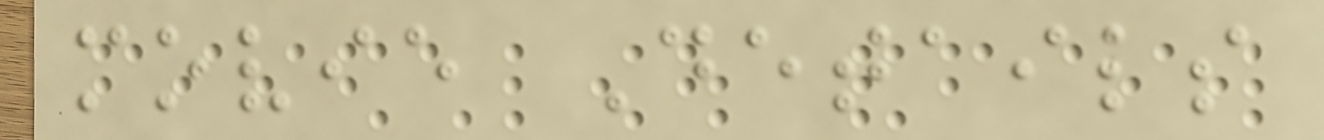movie Details
